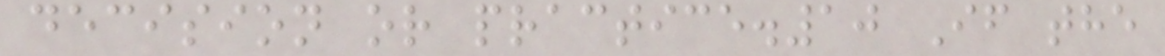decision or practice.10 If the
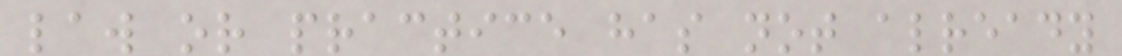law or practice has not already
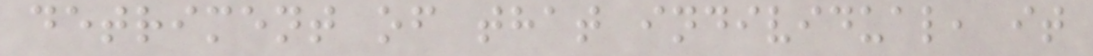detriment of that individual, it
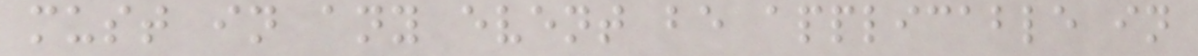must in any event be applicable in
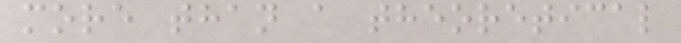more than a theoretical
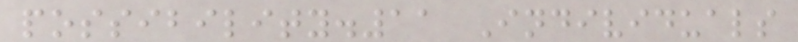possibility.11 Individuals
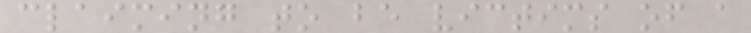claiming to be victims of a
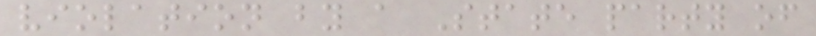violation by a State party of
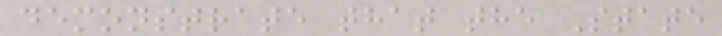demonstrate that the State
